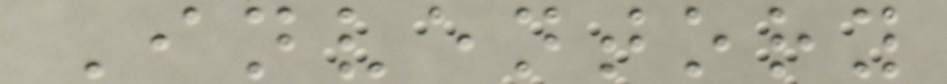Inventory
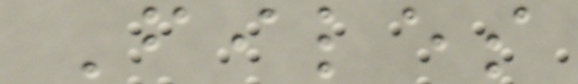Files
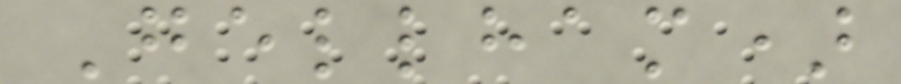Gellham)
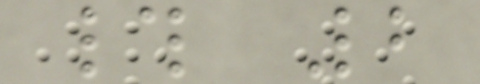# 2
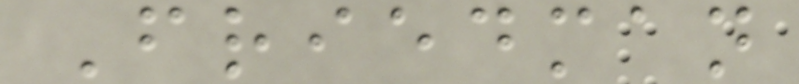Friedman
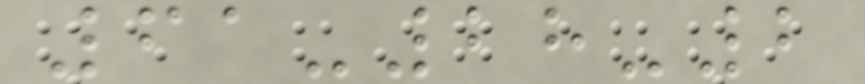61-28-2
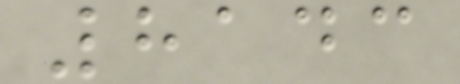8143
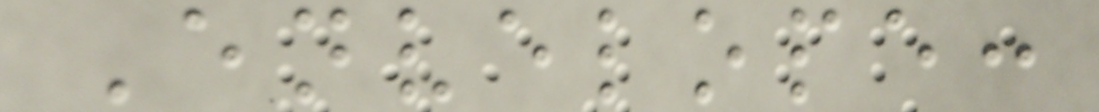Envelope:
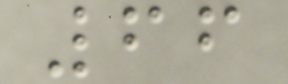66
